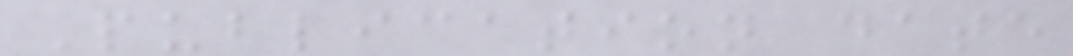Publication date
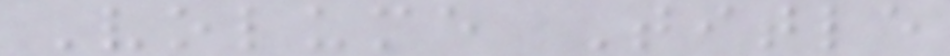Volume Title
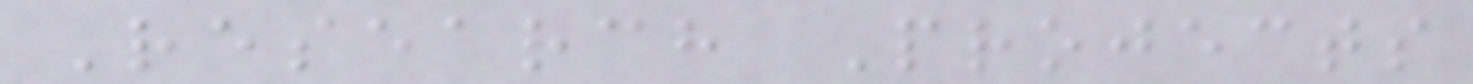Research Projects
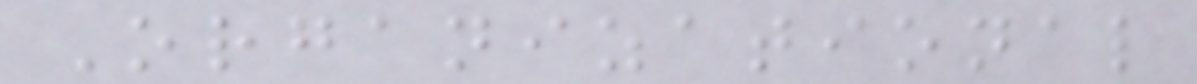Organizational
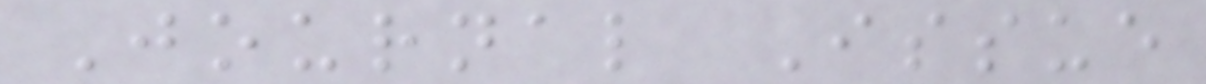Journal Issue
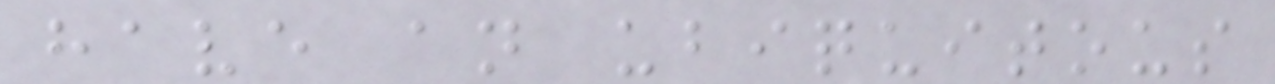have an ubiquitous
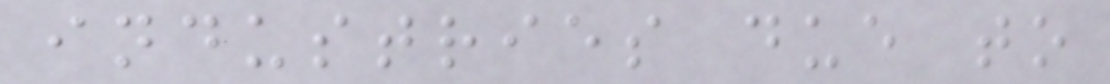industries due to
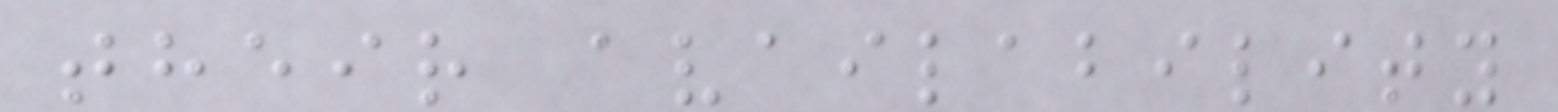their availability
